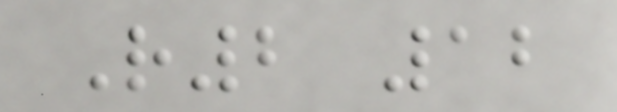R2 12
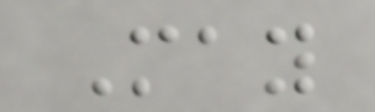May
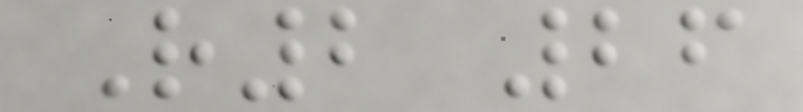R2 26
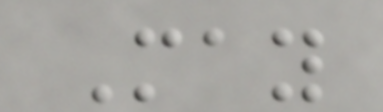May
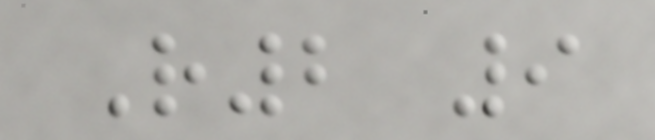R2 9
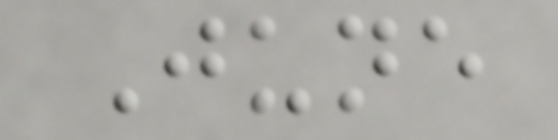June
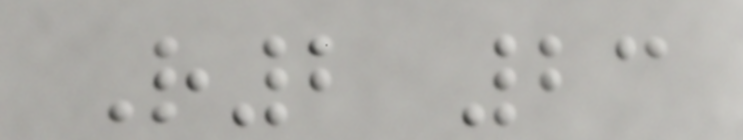R2 23
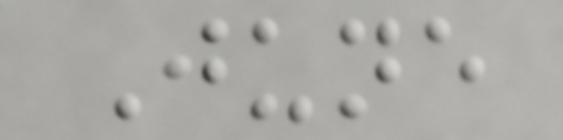June
